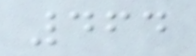464
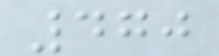470
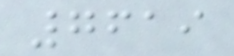7619
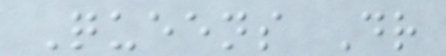Queens Dr
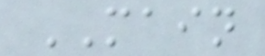MAIN
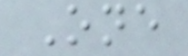One
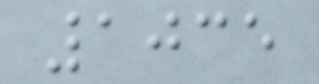1035
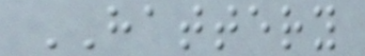HATTERY
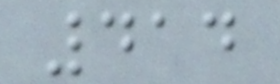414
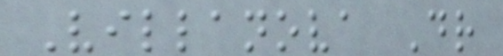Villanova Dr
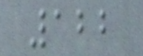122
